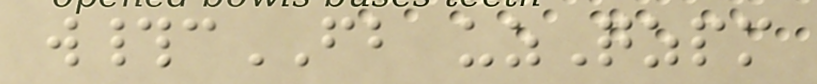w#cFB uzQzpm
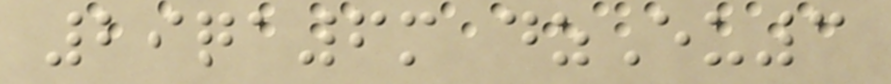29qa6m dzEu3
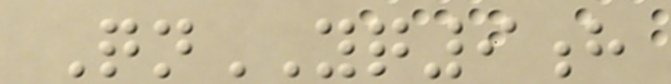QnYQ9h
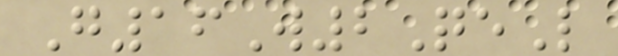G16W2QeL
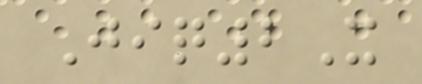Jiq2X
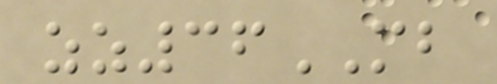zz36MB
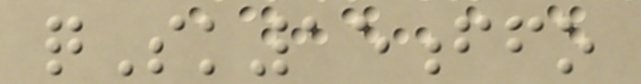qSk15ffo
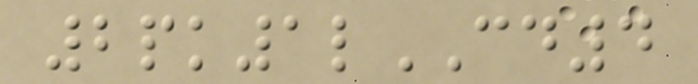2pk1lCD4
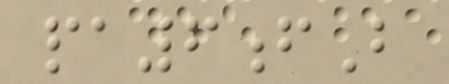pa6fB
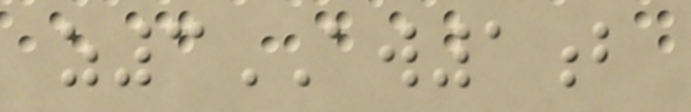z3AW1b
